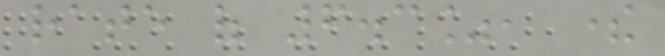rate of 6.3%, there
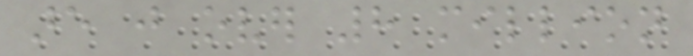are just over 8 million
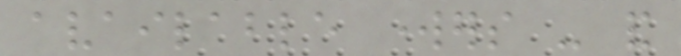available workers - and
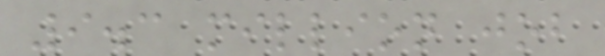9.3 million job
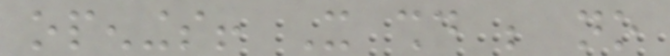openings! It should be no
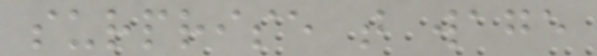surprise that wage
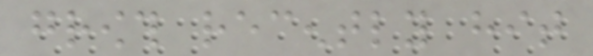growth recently hit
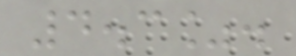4.3%.
